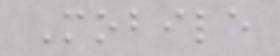Mobile
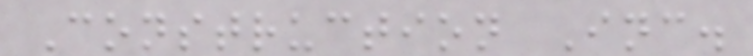Construction Inc.
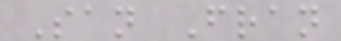San Fran
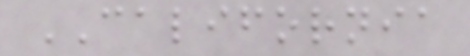CALIFORNIA
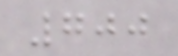700
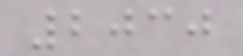2030
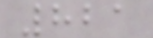821
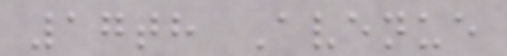17th Avenue
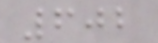602
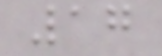17
